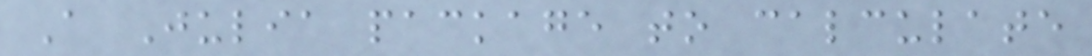A Julia package to calculate
